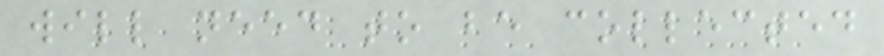will need to be collected
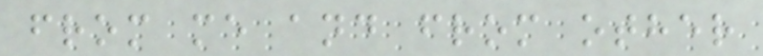from me and from other
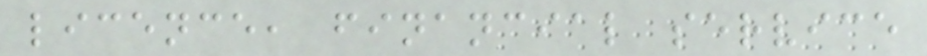licence, financial service
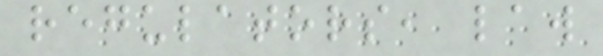regulators, law
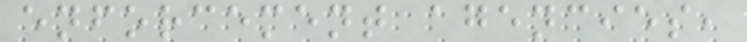enforcement agencies,
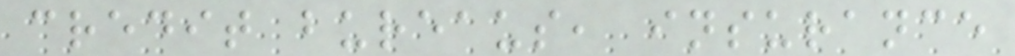credit bureaus, insurance
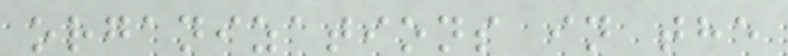organizations in the
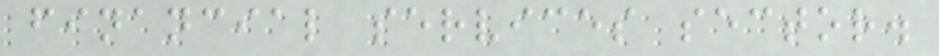financial services sector.
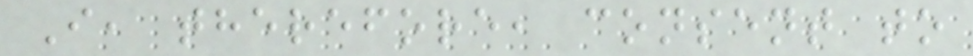I, therefore, consent to
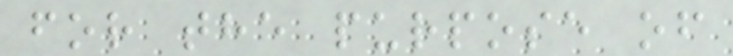for the purpose of
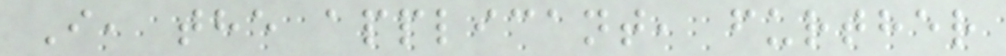I, the applicant, further
